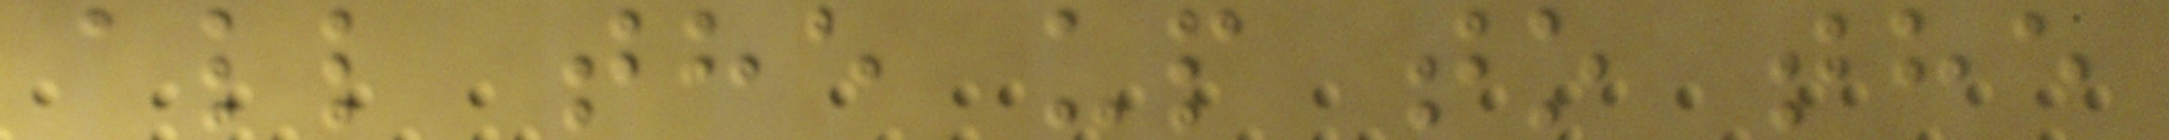all the up to the
